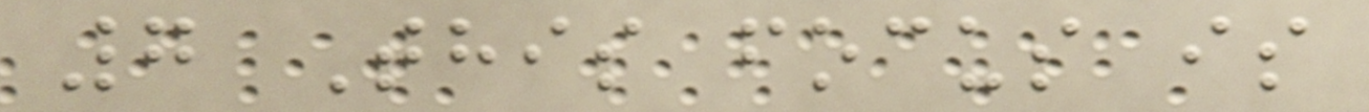7 This focus is
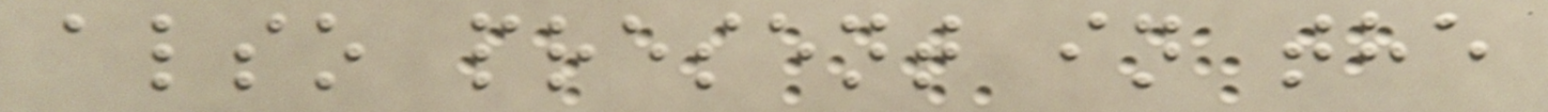also present in the
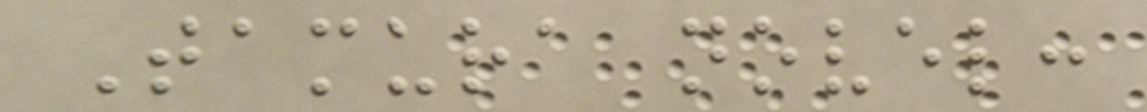Tamura novel:
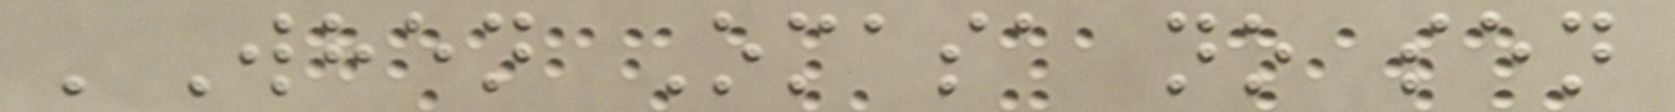'When Omasa no sen
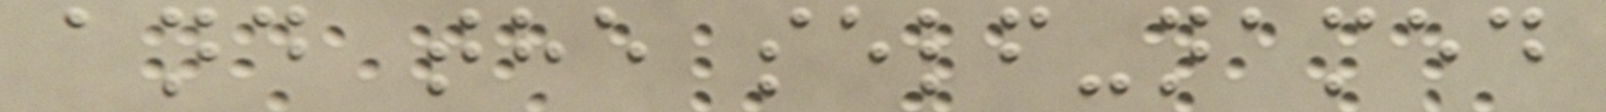and the self-named
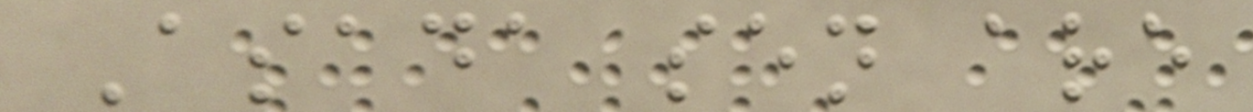Asada sen are
